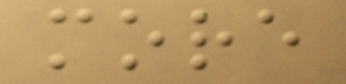more
